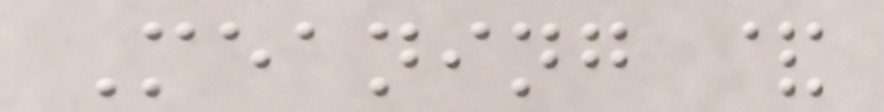Meaning &
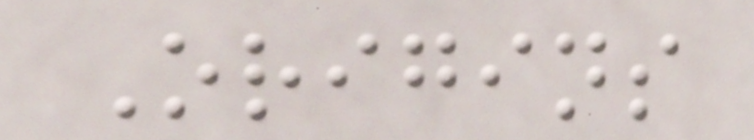Origins
